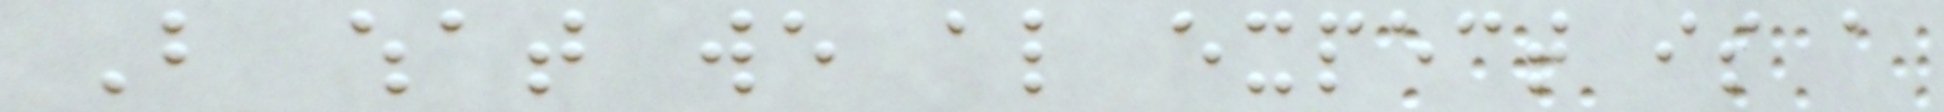But what we also expect is a
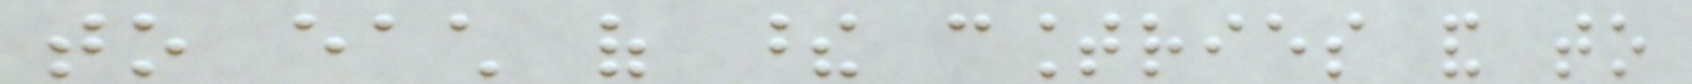to each of these countries and to
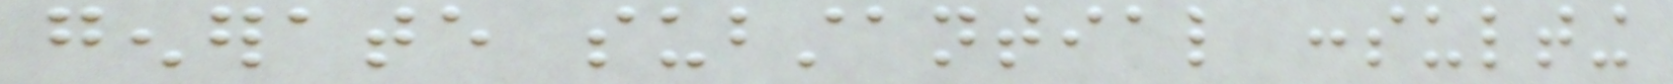generate substantial consulting
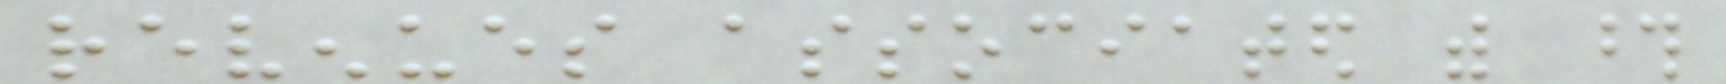revenues associated with those
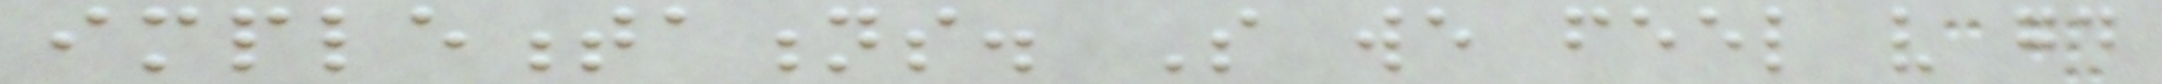implementations. So we feel very good
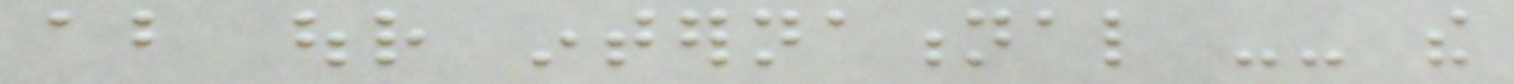about our international -- the
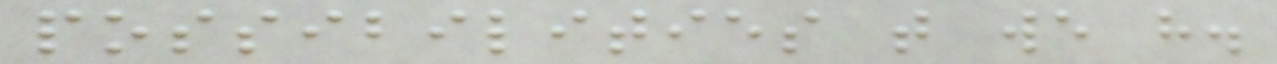possibilities that we have.
